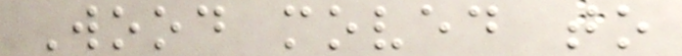Wood moved to
